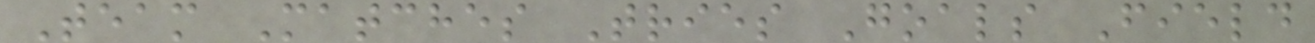Team Matches Tries Goals Field
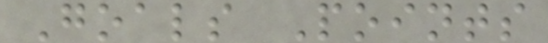Goals Points
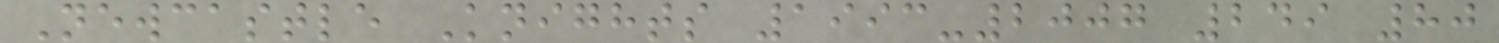Newcastle Knights 1993-2007 249 80
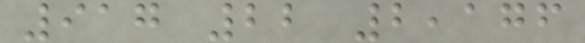917 22 2,176
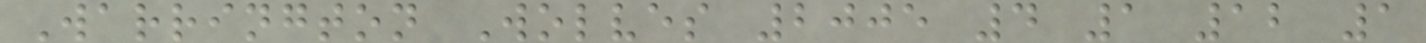Warrington Wolves 2005 4 1 12 1
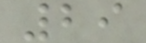29
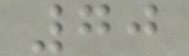70
